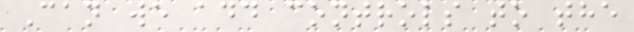Can we add controls to the
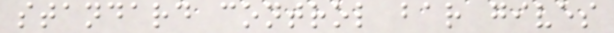standard control bar gives
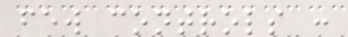few controls :
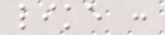like :
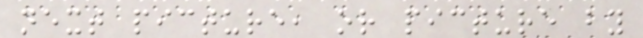next picture, or picture by
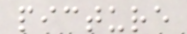picture
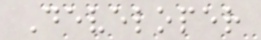Developer
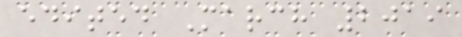edited March 2019
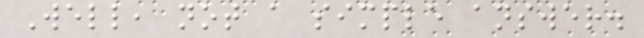Well, not a simple answer.
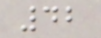42
